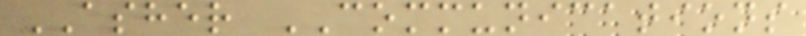ASHER COMMUNICATIONS
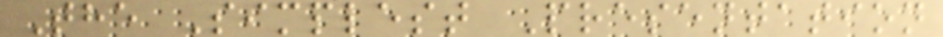The Simplest Presentation
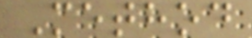Method
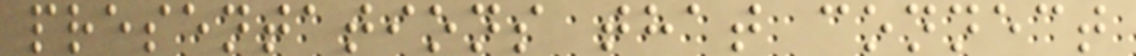presentations that connect
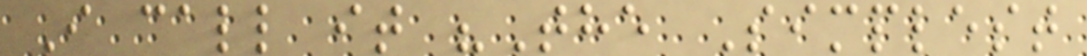I call it "The Simplest
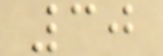30
